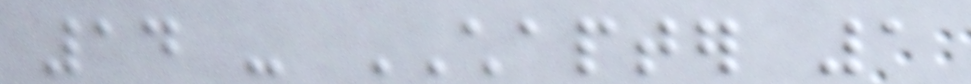14 - CHAPTER 1
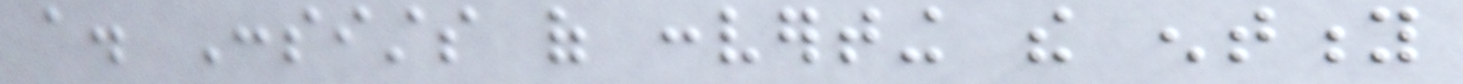a. Consists of converting the entity
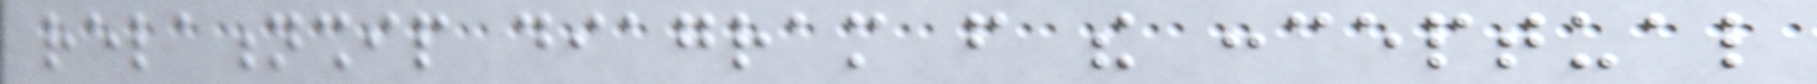relationship diagram from the conceptual
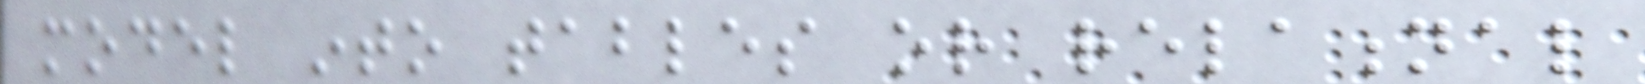model into tables or relational
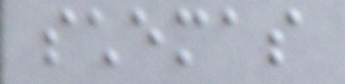schemas
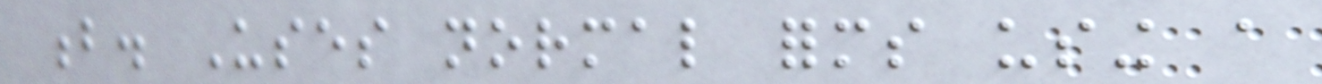b. Uses normal forms using a
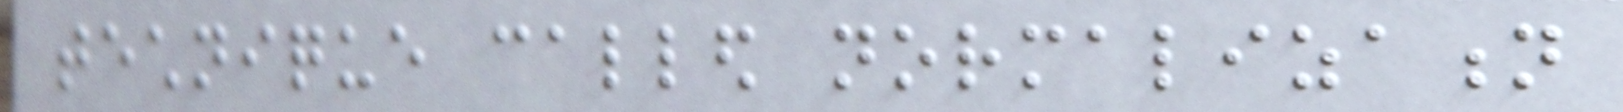technique called normalization
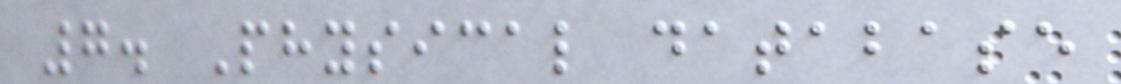7. Physical database
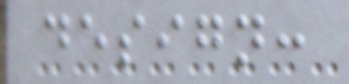design:
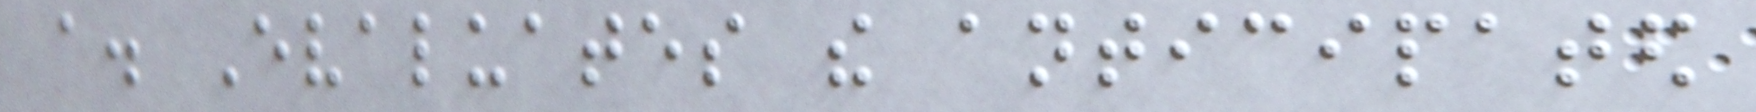a. Evaluates the anticipated
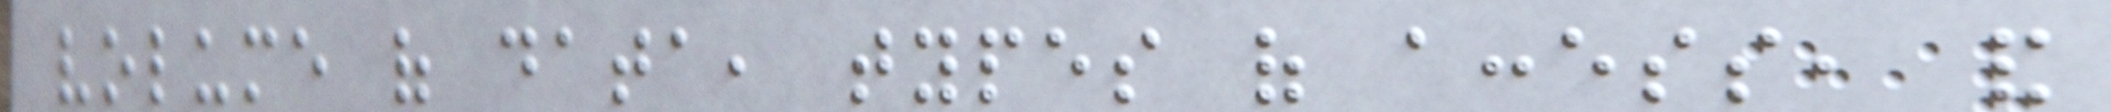volume of data, types of access, and
